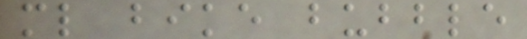ml bike bubble
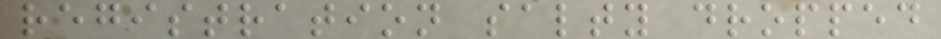registration salty dropped
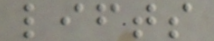lifts
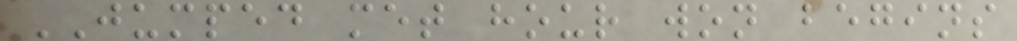JUMPED met hour won begins
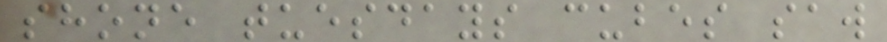shone tuesdays cubes saw
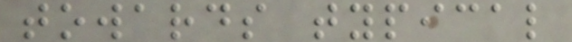towards typical
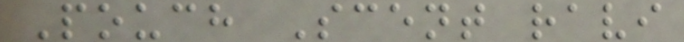Pouch Scent ravi
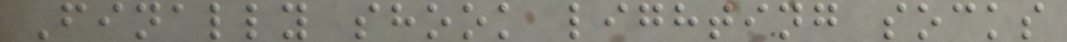Finally shook lighting socks
